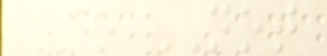DO NOT
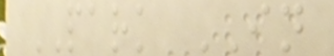PARK IN
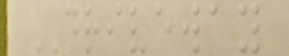DRIVEWAY
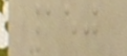150
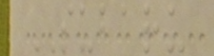SUBARU
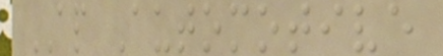AP Automotive
